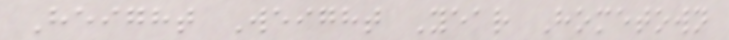Height Weight Year Hometown
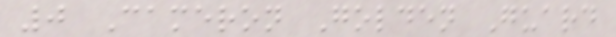0 Cameron Golden Guard
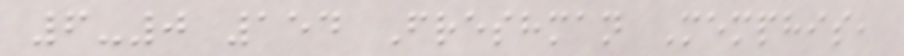6-0 154 Freshman Memphis,
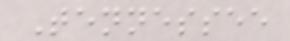Tennessee
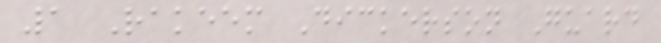1 Rakeem Dickerson Guard
